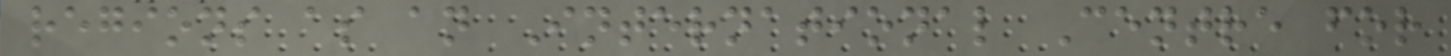regions as an International Centre for
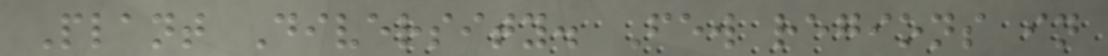Plant Diversity. Few regions in
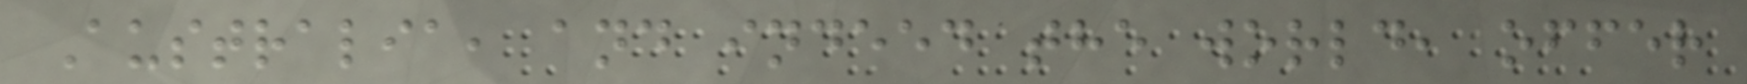Australia, and indeed the world, offer
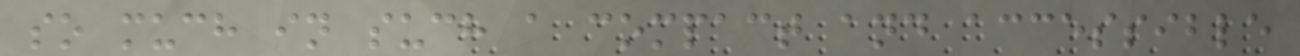so much in such a compact and accessible
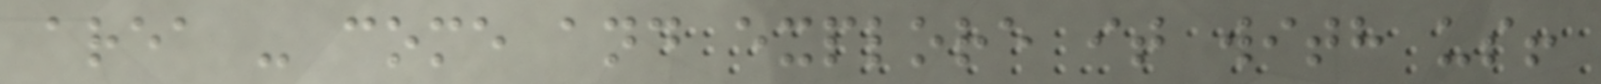area - come and explore it with us!
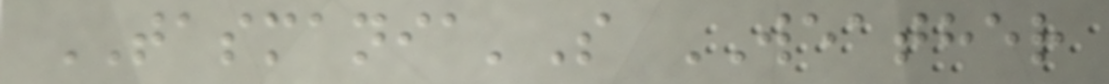TASMANIA'S WEATHER
